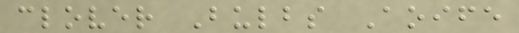clover Bulbs Aoife
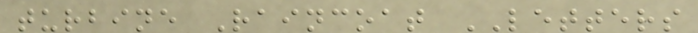turbine Raincoat LETTERS
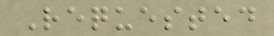Requested
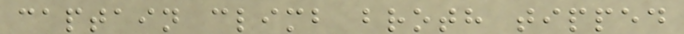captain climb broth tipped
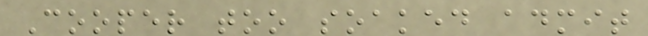Cooper too soaked admit
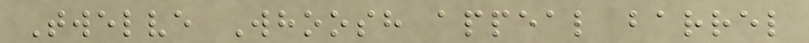Twelve Whoosh appeal barrel
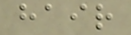hair
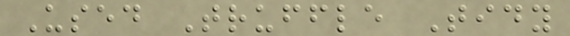Used Truffle Tidy
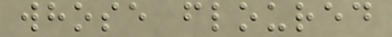whose floured
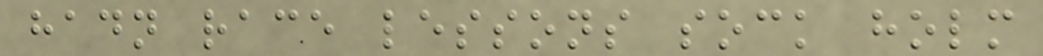hadn race lessons sock holm
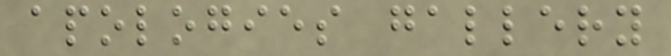apologies gallery
